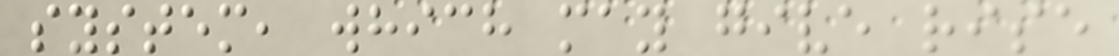system, which may give rise
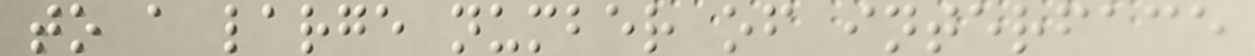to a large number of interface
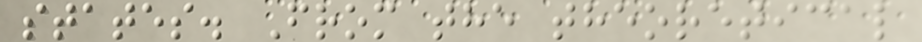states. From the theoretical
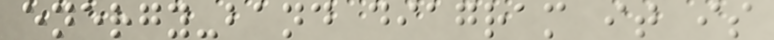energy-band diagram it is
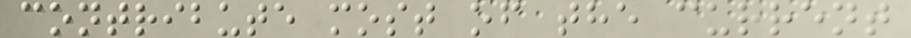contribute most of the current
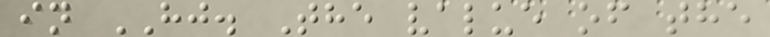in HJ. The value of the
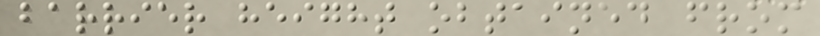barrier height obtained from
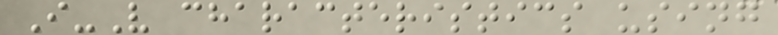I-V characteristics using
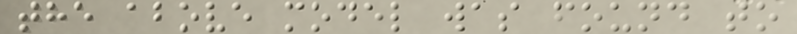the above model was found to
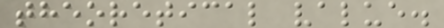theoretical value.
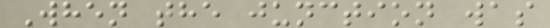When the junction was
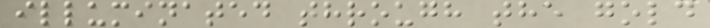illuminated through the gold
